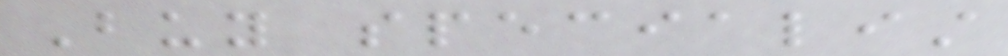Buy specialist
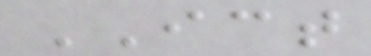ICT
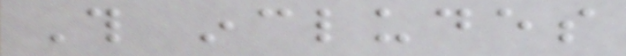This includes
